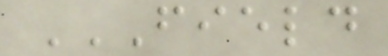FIELD
